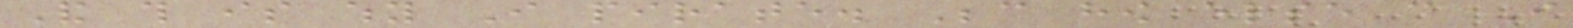And this is why I pirate. Because how else can I
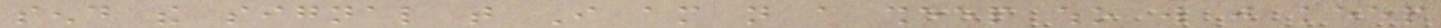send the signal that I am not a sheep who will just keep
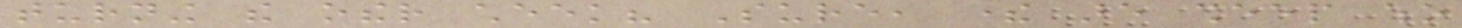turning the other cheek? Sure, there are sheep who
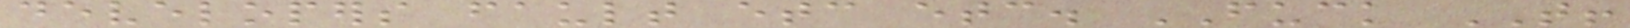developers fault etc etc. FUCK THAT!
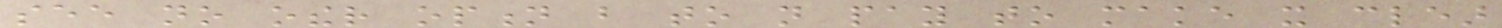see no other option but to not pay to make it clear
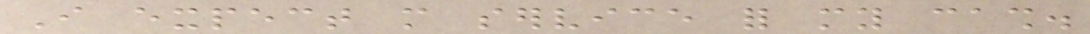I expect more service for my cash.
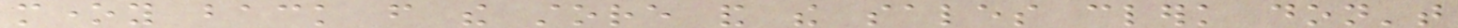money back from the store and the sales clerk don't
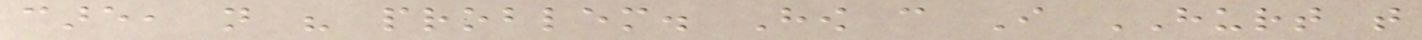care, not his problem. How can I HURT that
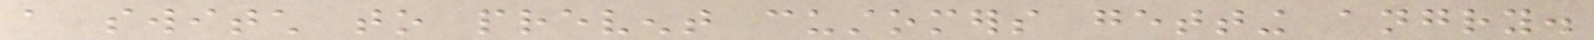a switch to prevent customers getting angry.
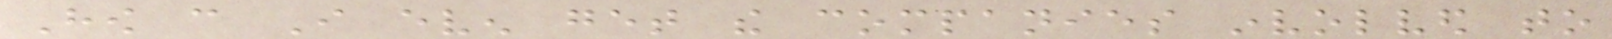How can I even get the companies involved to
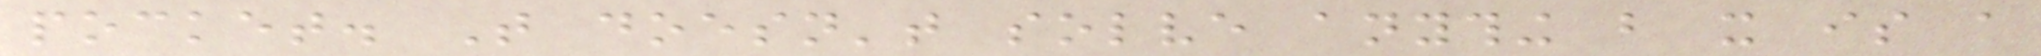pocket. That doesn't solve anything but it is a
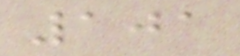101
